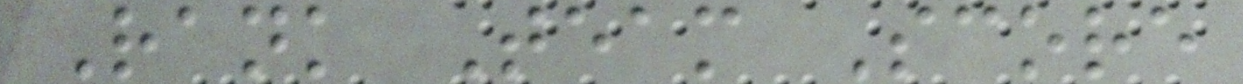Rank Team Score
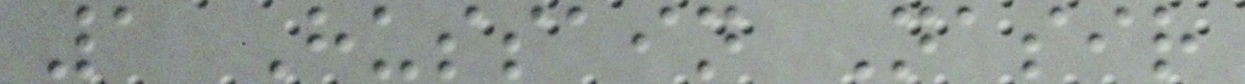1 Hussain Nasir
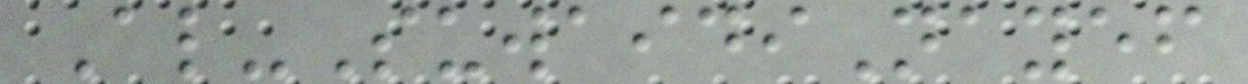Al-SuwaidiNayef
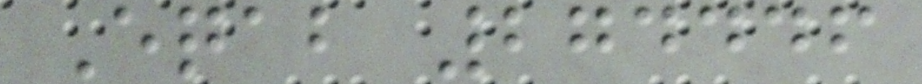Eqab 274446
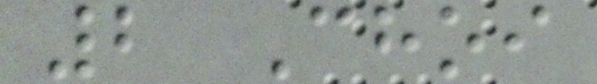2 Choi
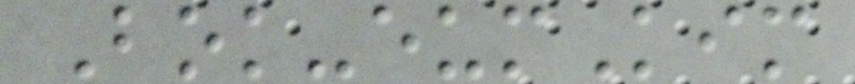Bok-eumKim
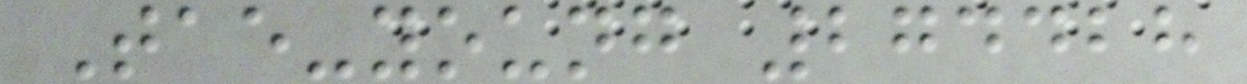Tae-young 274428
